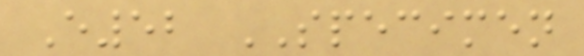E52 SPECIMEN
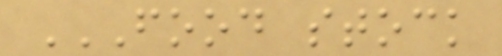FOOD STOCK
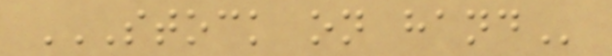STOCK ON HAND
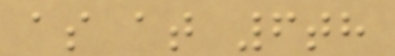as at 6th
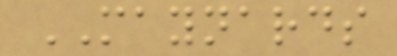MAYNARDS
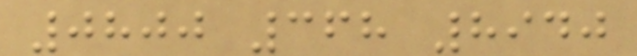0800 368 8940
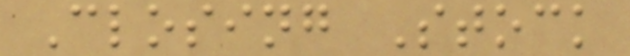Closing Stock
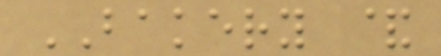BAKERY &
